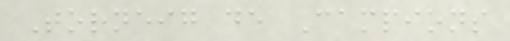Torneig de Campions
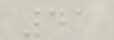41
